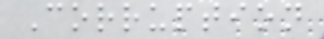Corruption
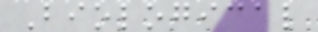Biological
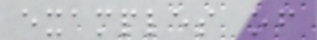examples of
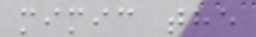mimic the
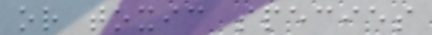or toxic species
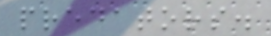predators.
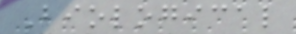Biological
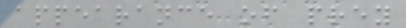appearance of prey
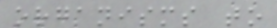organisms to
